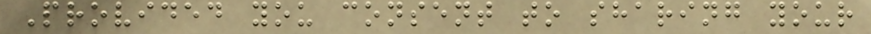Provided you consent to sharing your
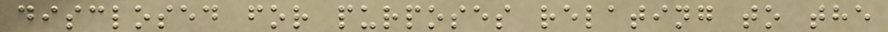disclosed for purposes relating to the
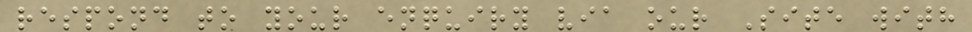respond to your enquiry via our Site with
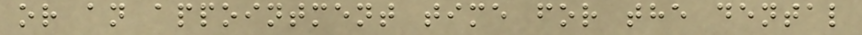or an appointment time for the dental
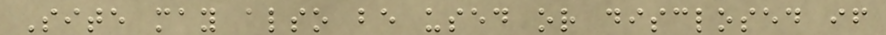Site may also be used or disclosed if
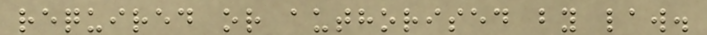required or authorised by law.
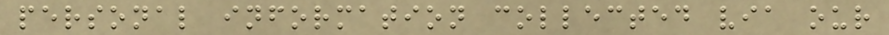personal information collected via our
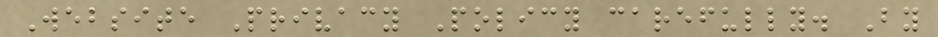Website Privacy Policy carefully. By
